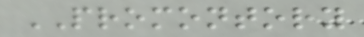PROMONTORY
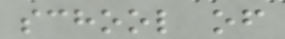school of
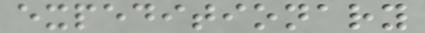expeditionary
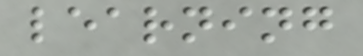learning
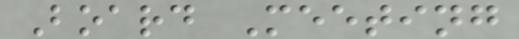Board Meeting
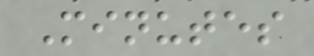Minutes
